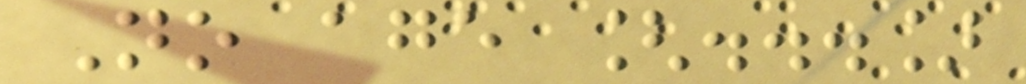No age [...]
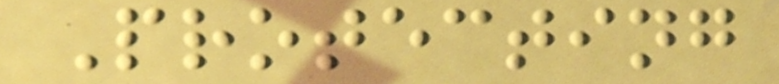Protecting
